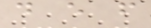d e f
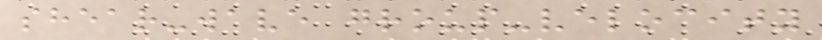shear-wave group-velocity
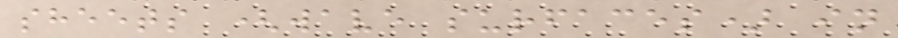sheets (wave surfaces) in
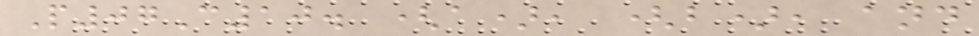P07C10. (a), (b), and
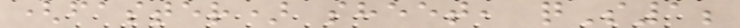(faster) sheet, qS1;
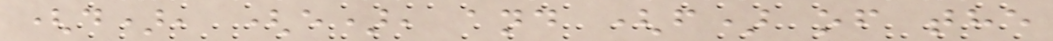(d), (e), and (f) of the
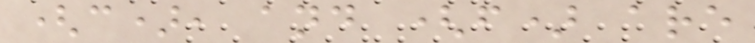(c), and (f) are
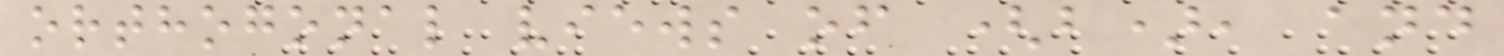orthogonal views of (b), and
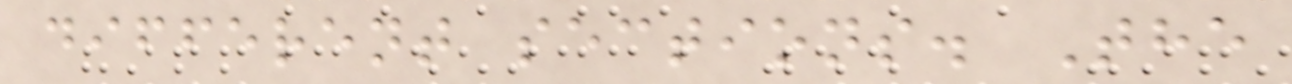different sections. The
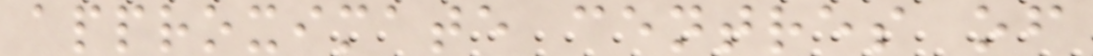approximate centres of
